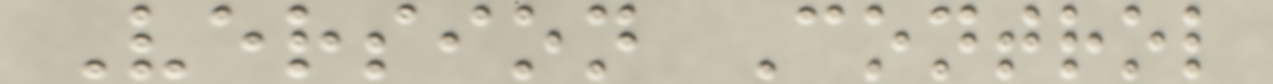Version Control
